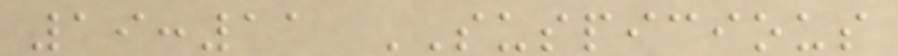19:11 SUSPICIOUS
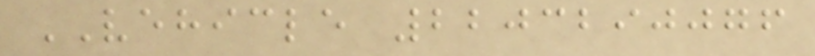VEHICLE 2203290076
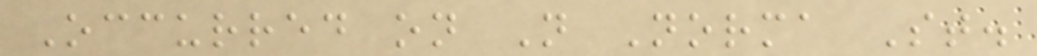Occurred on N Norma St.
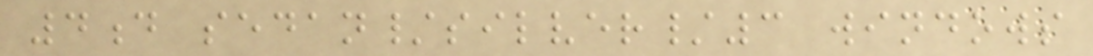4d sedan/silver/3 windows
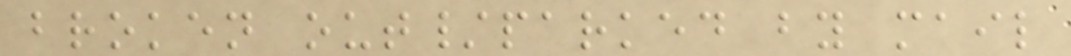broken out/parked by mail
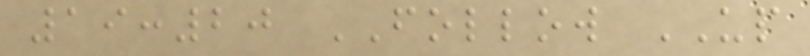19:20 FOLLOW UP
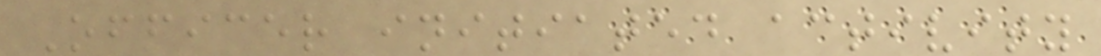Officer initiated activity
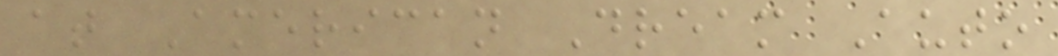at American Dream Auto
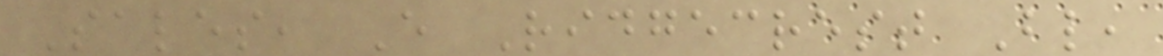Sales, E Ridgecrest Bl,
